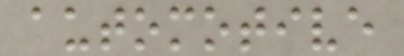automotive
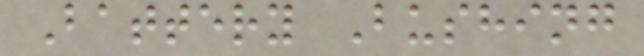Battery Bushing
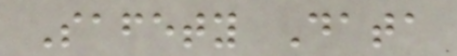Safety Data
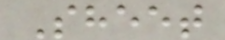Sheet
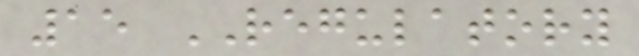15 REGULATORY
